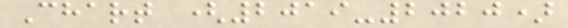Chart (2019-2020)
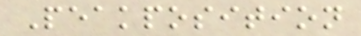Peakposition
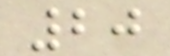20
